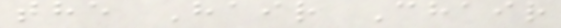the Hair Chair
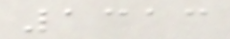1313
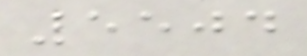5504
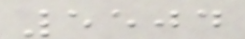5504
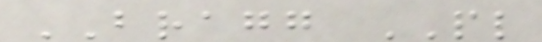BRAGG PL
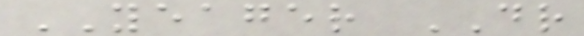YEAGER DR
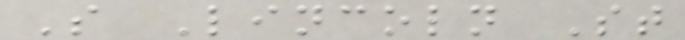S Lincoln St
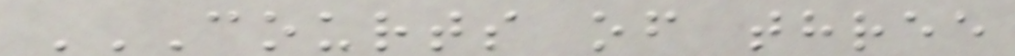COURTS OF THREE
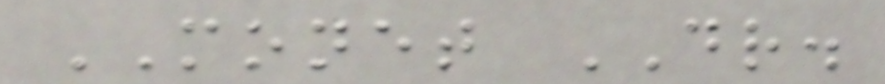MONET DR.
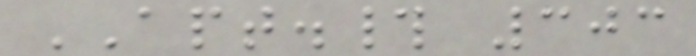APT.# 303
